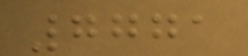7771
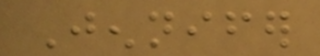Jennifer
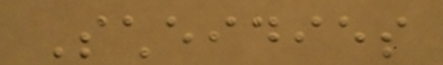Scheidies
